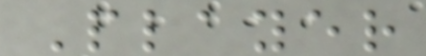Player
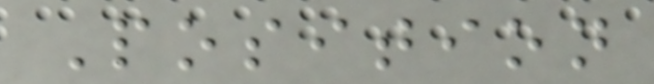Position
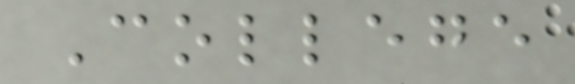College
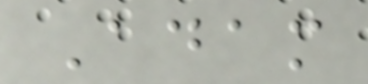Adam
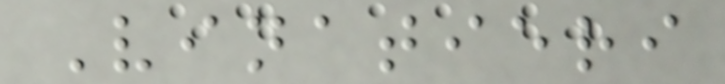Vinatieri
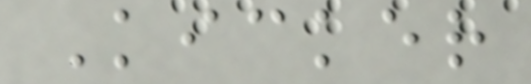Kicker
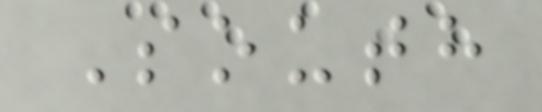South
